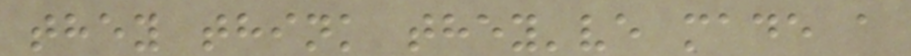they think they've made a
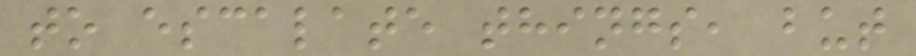to escalate things, but
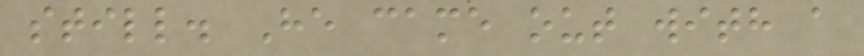still. He came out with a
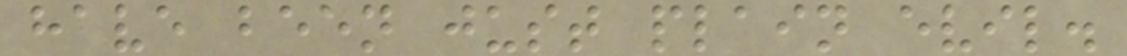have been just plain evil.
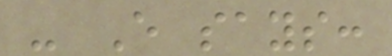- E says:
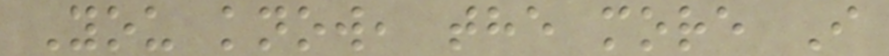You know, the more I
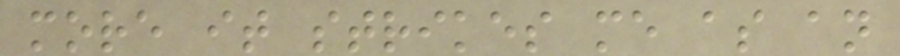more it strikes me as an
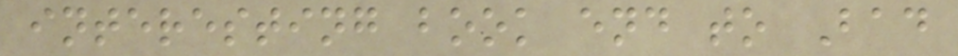interesting book end to Bad
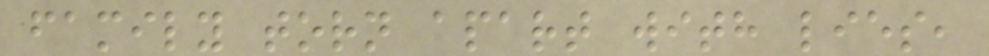family torn apart with lies,
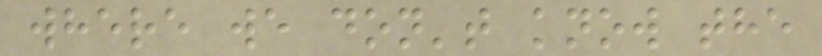where we don't know the
